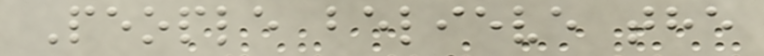People believe the
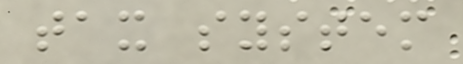tax system
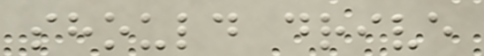should drive
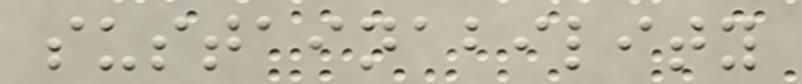sustainability
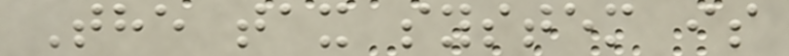The tax system is
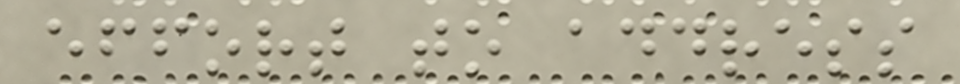effort to address
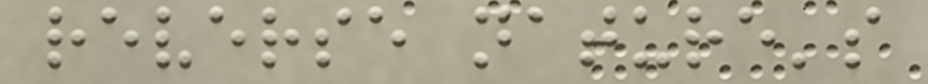reverse nature's
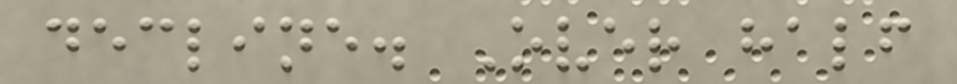decline. Over half
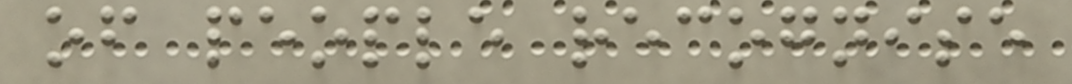of people recognise
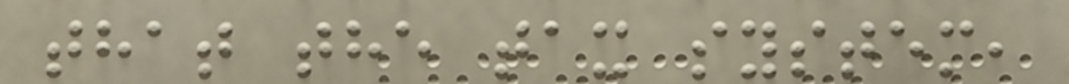that the tax system,
